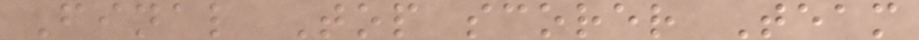Final Top scorer Team
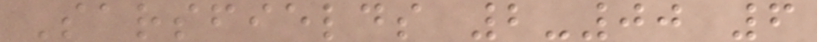Sarsfields 2-00 6
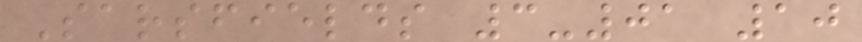Sarsfields 3-01 10
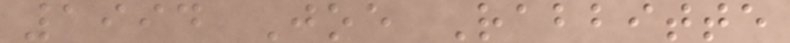1994 Joe Rabbitte
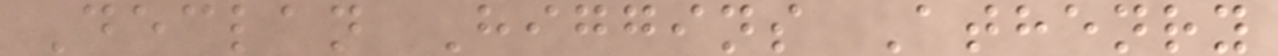Declan Higgins Athenry
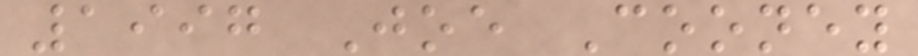1997 Joe Cooney
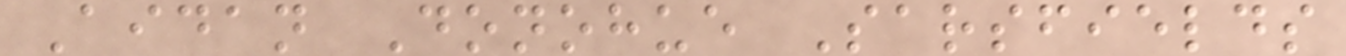Aidan Donohue Sarsfields
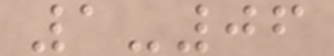1-06
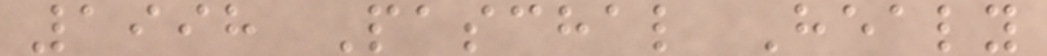1998 Paschal Healy
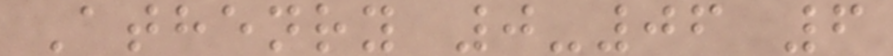Athenry 0-06 6
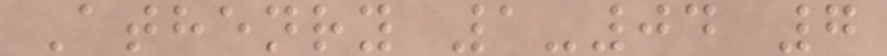Athenry 1-04 7
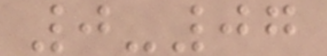0-07
